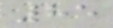85
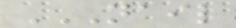NAIL
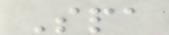Spa
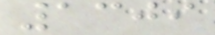1309
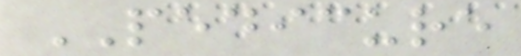PEDICURE
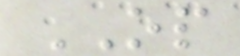OP
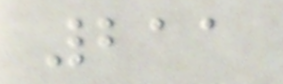211
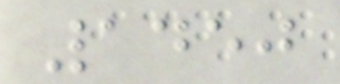1450
